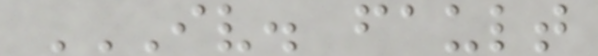IV. FAULT
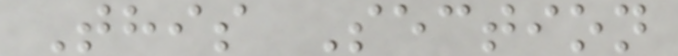This Section
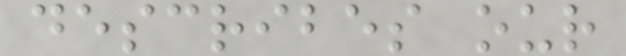describes our
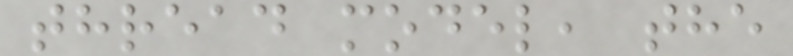thread model, the
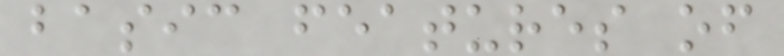basic features of
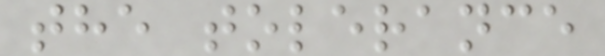the tolerance
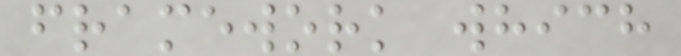framework which
